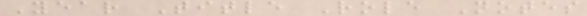Year Title Role Notes
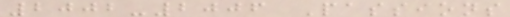2002-2006 Passions
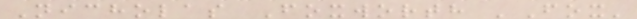Nicholas Foxworth 'Fox'
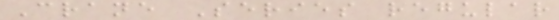Crane Series regular
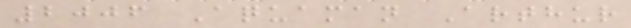2006 Aquaman Arthur
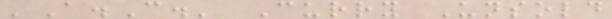'A.C.' Curry Unsold
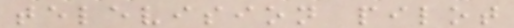television pilot
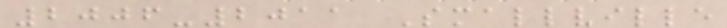2006-2011 Smallville
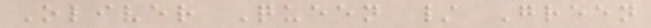Oliver Queen / Green
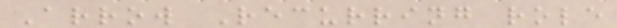Arrow Recurring role
